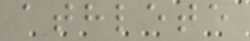athlete
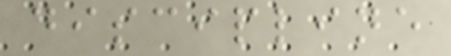discipline
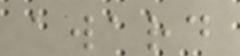award
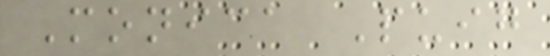Monica Puig
